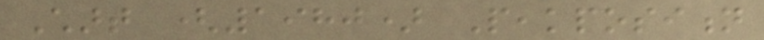Chart (1980) Peakposition
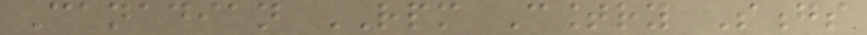Canadian RPM Country Songs
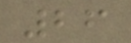26
